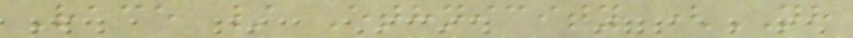Race / Ethnicity (NH
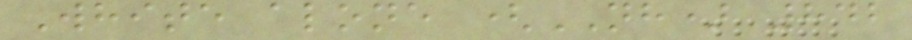White alone (NH) 842
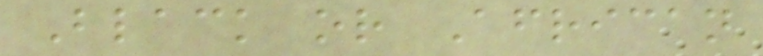Black or African
